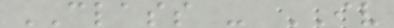CLASS - IV
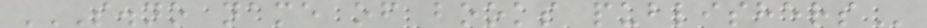S.NO NAME OF BOOKS PUBLISHERS
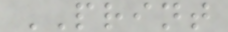PRINT
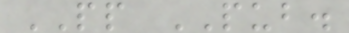PP PUB.
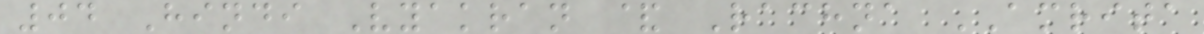04 Hindi Vyakran & Rachna AMRITA
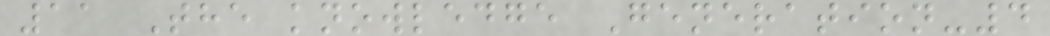11 The knowledge Generation-4
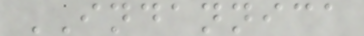INDANNICA
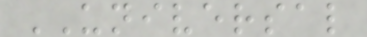UNIVERSAL
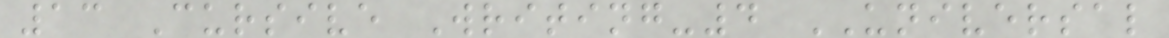13 Cursive Writing-4 UNIVERSAL
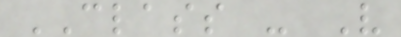CLASS - V
